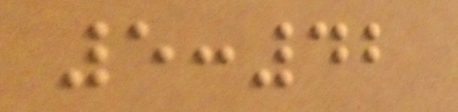5:42
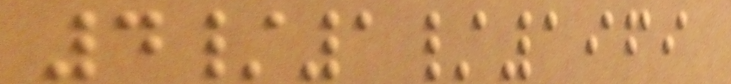4/1/1969
